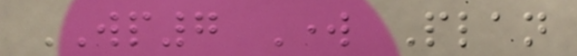WP7 Work Plan
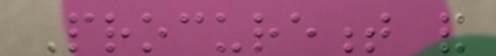Procurement and
